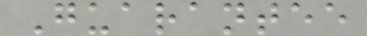Guarantee
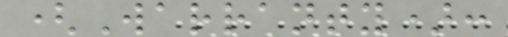(Warranty):
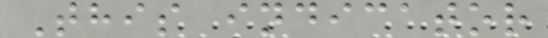This indicator
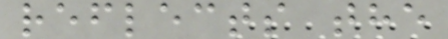reflects the
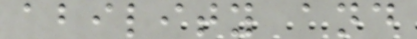ability and
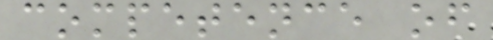competence of
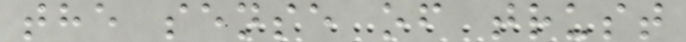the sense of trust
